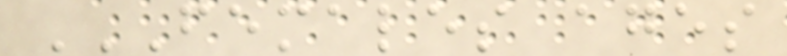FEMALES AGES
